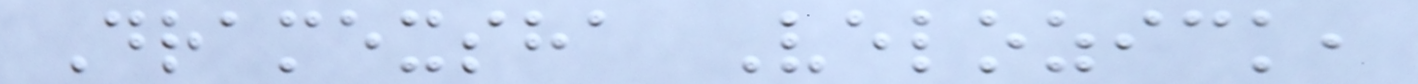Dramexsha Velozick,
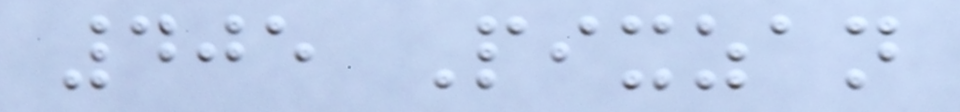405 Pixzan
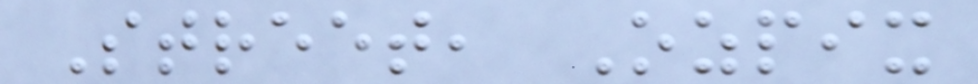Street, Ozpix
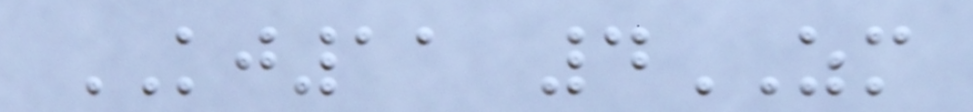KJ11 4ZM
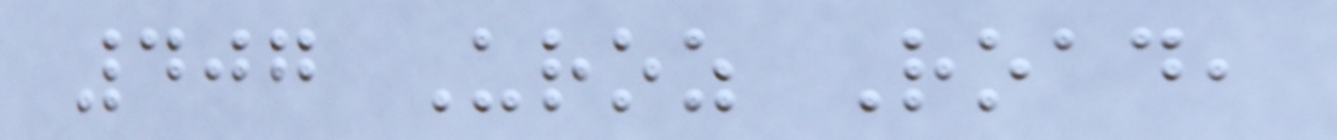407 Uroz Road,
